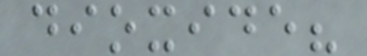dioxide?
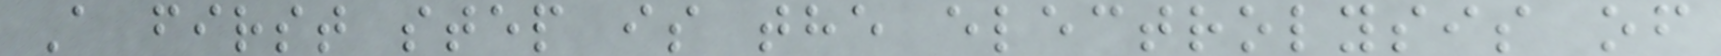A first step is the electrolysis of
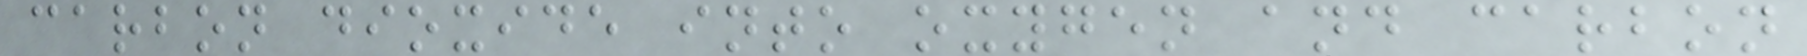carbon dioxide into oxygen and carbon
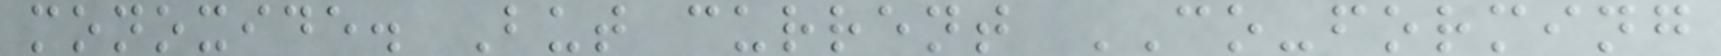monoxide. But current CO-forming
